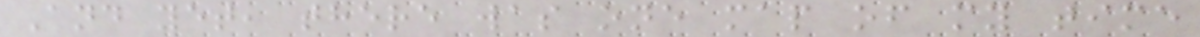And yet, there was one map of my time
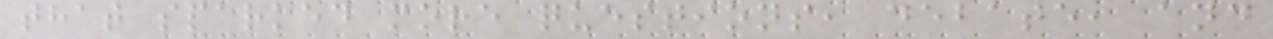that sparked more questions, debate, and
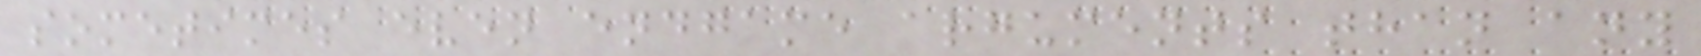sometimes even endgame arguments than any
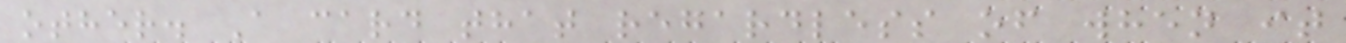other. A card that regardless of when it
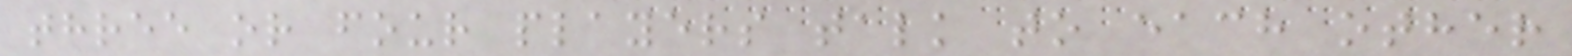three or four players talk to each other
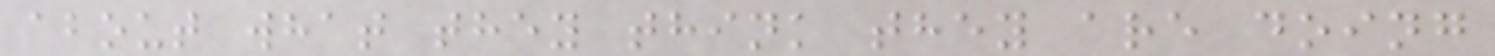about what they think they are doing
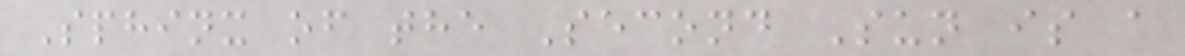Sphinx of the Second Sun is a
